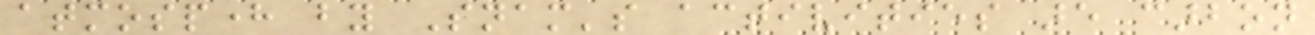atmosphere by Snam's activities are carbon
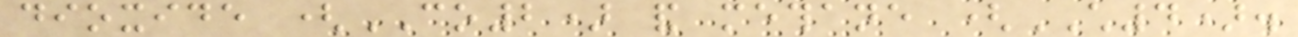dioxide (CO2) and methane (CH4).
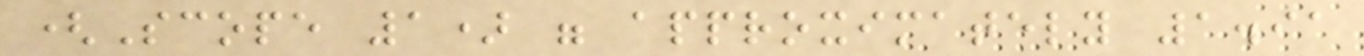(Scope 1) were approximately 1.91
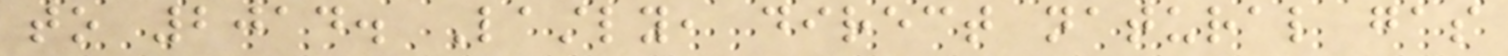to 2014. Lastly, direct natural gas
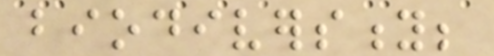biodiversity;
